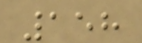158
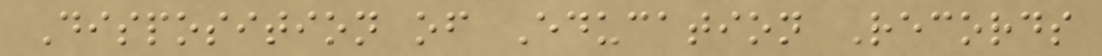Disposition of Education Records
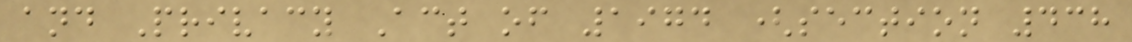and Privacy Act of 1974 (section 438
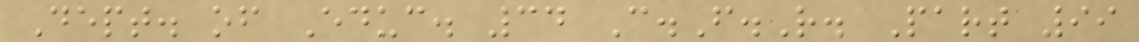Dept. of Educ. 34 C.F.R. Part 99
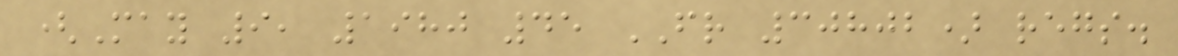(May 9, 1980 45 FR 30802) regs.
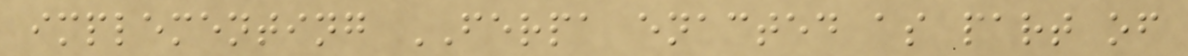implementing FERPA enacted as part of
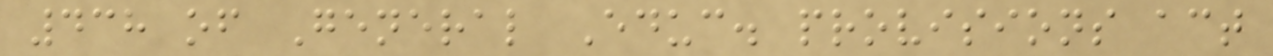438 of General Educ. provisions act
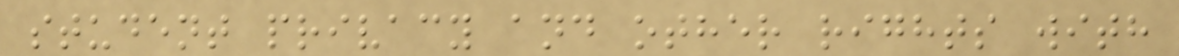student privacy and other rights with
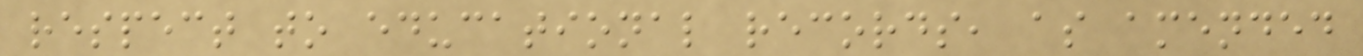respect to educational records, as amended
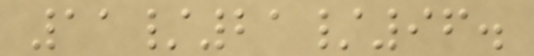11/21/96.
